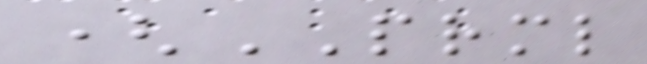(PRML
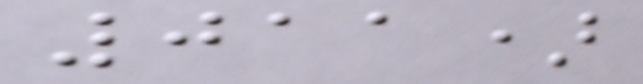011)
